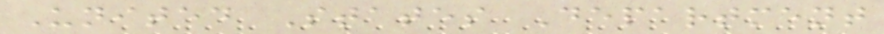United States Department
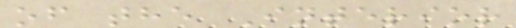of the Interior
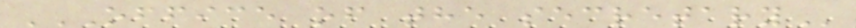OFFICE OF THE SECRETARY
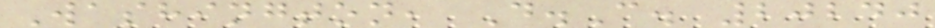Washington, D.C. 20240
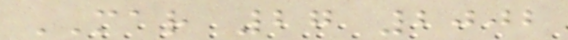MAR 27 2002
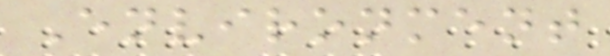Environment
